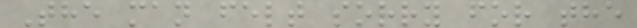The man felt sorry for the
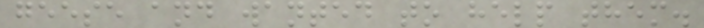geese and wanted to help them.
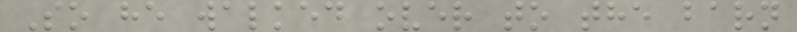So he walked over to the barn
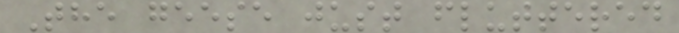The geese just fluttered
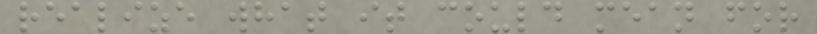realize what it could mean for
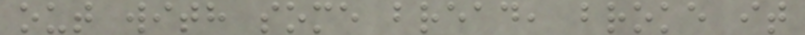out with some bread, broke it
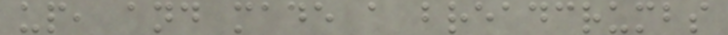up, and made a breadcrumbs
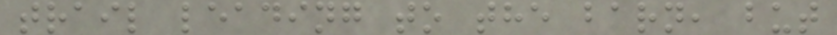trail leading to the barn, but
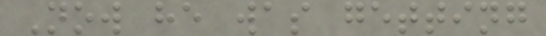Now he was getting
